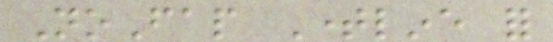NoFap Timeline for
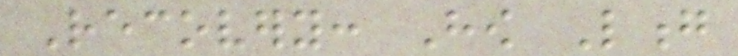Recovery: How Long
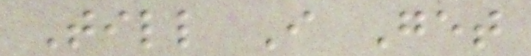Till I Get
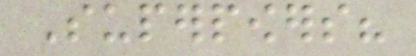Superpowers?
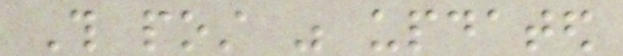This post was updated
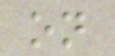on
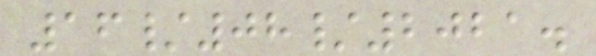16/08/2021.
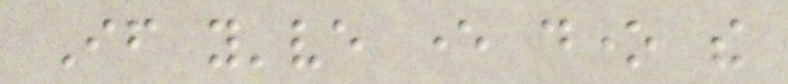If you've ever done the
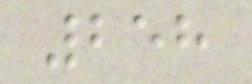258
